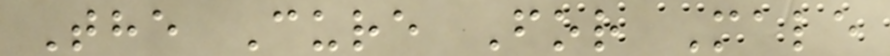The Cure For Male
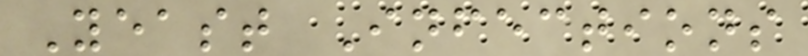Yeast Infections
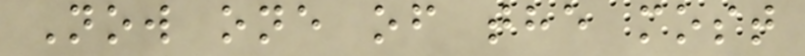Now one of the most
